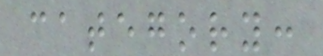category:
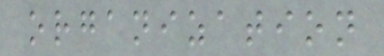organization
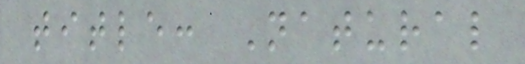title: Natural
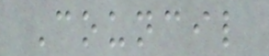Council
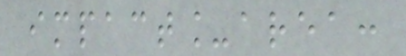impact_area:
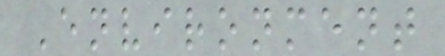Environment
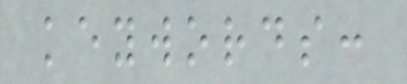keywords:
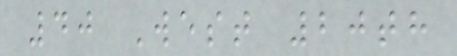40 West 20th
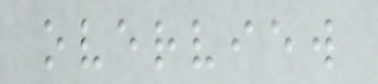overview
